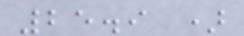25.9 )
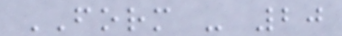FORM - 20
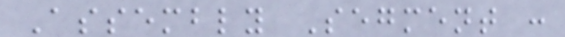Assembly Segment :
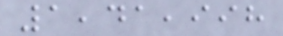1,41,998
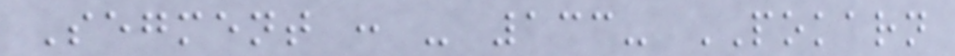Segment : - 133- POKARN
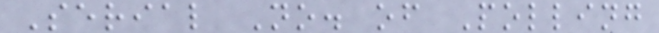Serial No. of Polling
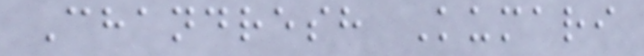Chandresh Kumari
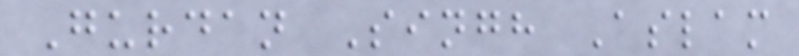Gurdan Singh Aslam
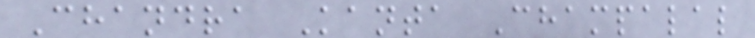Chandra Kanta Champalal
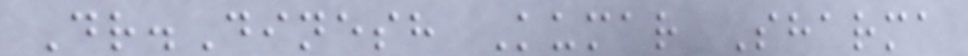Dr.Dinesh Kumar Sharma
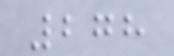278
